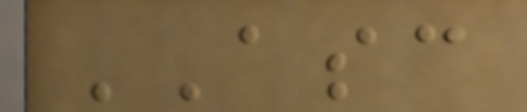ASC
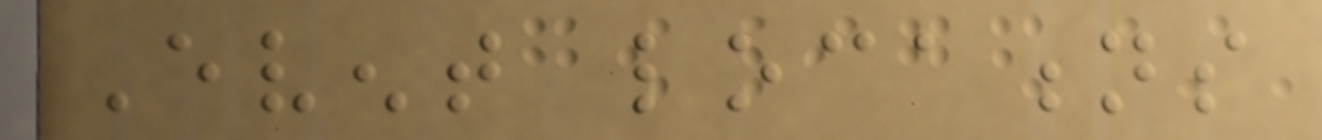Event locations
